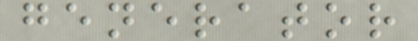generator
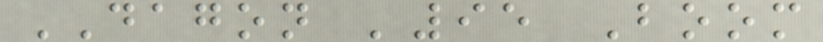DAGON '95 Boom
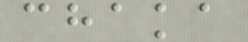chaka
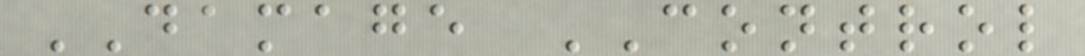DAMAGE CONTROL
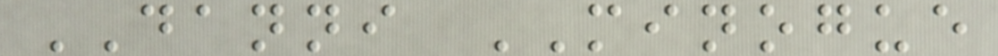DANNI MINOGUE
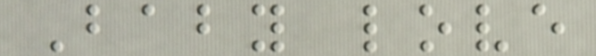Baby love
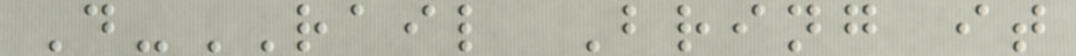D-RAIL Bring it
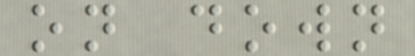on down
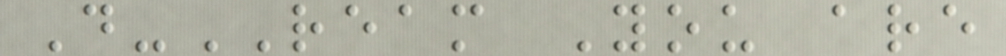D-REAM You are
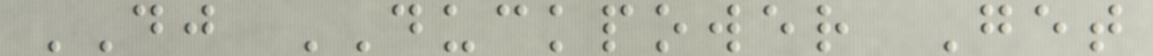DJ DUCKPOWER Get
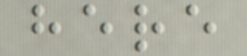here
